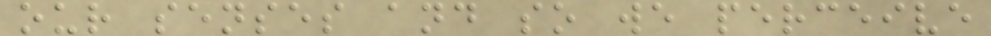our senses and so we perceive
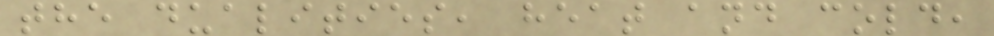the dualities, heat and cold,
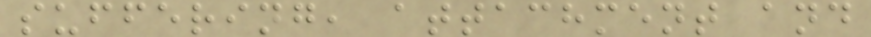suffering, attachment and
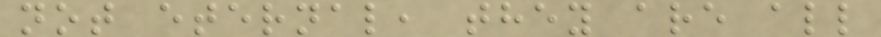not eternal, they are all
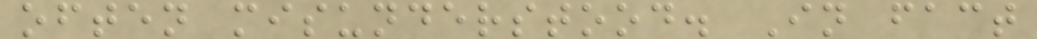often misunderstood. In fact
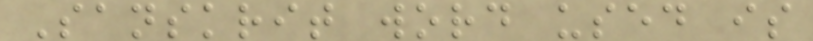Sanskrit word used is
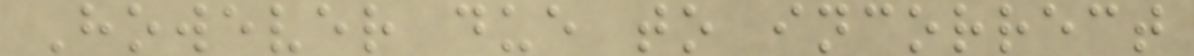However due to incorrect
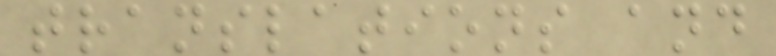translations and
